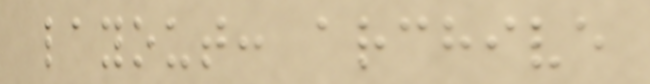layout: archive
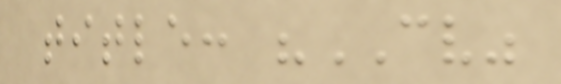title: "CV"
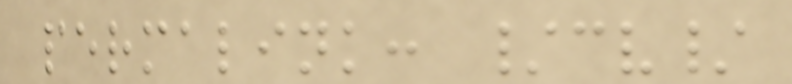permalink: /cv/
